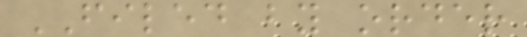FILED by order
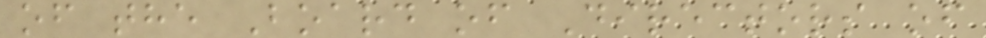of the Board of Directors of
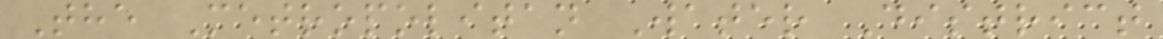The Metropolitan Water District
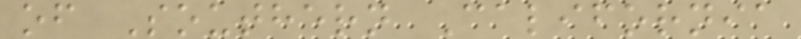of Southern California
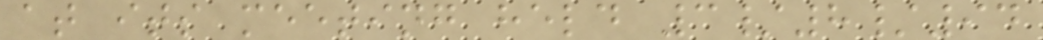at its meeting held 3/8/94
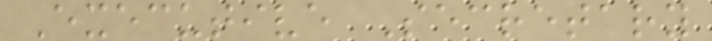Executive Secretary
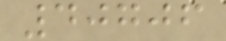40706
